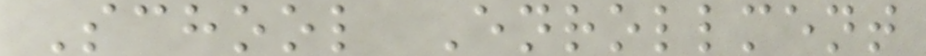School Enrollment
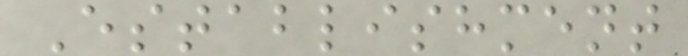Establishment
